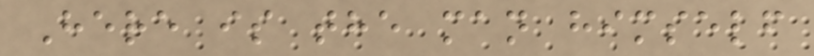Here is the man himself
